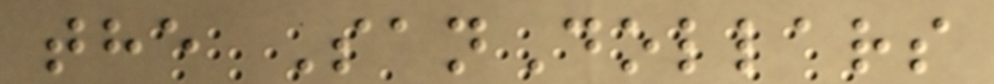the SanDollars
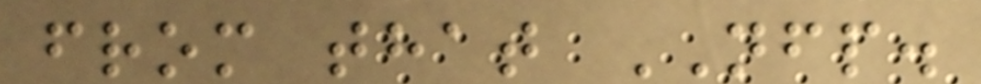from that NFP.
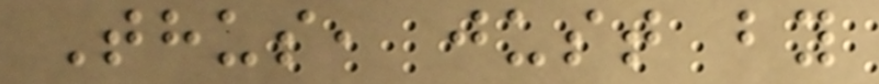Thus, just by
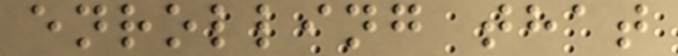enrolling that
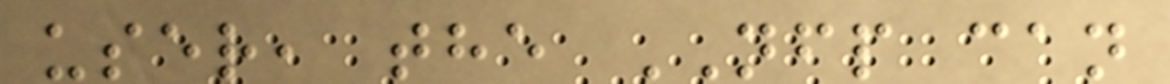user, the NFP can
